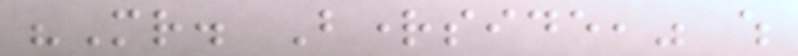"Mr. Brightside," which
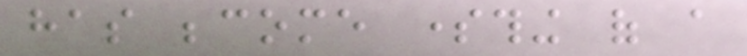has become something of a
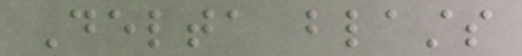Delta blasts
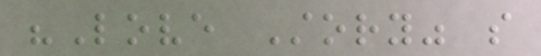"Love Story" so
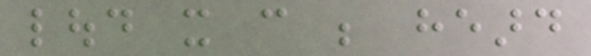loud it can be heard
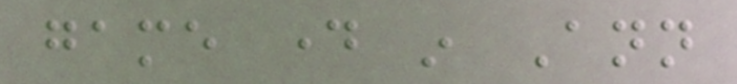game day in Ann
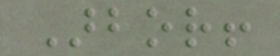Arbor!
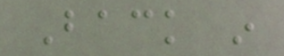Back in
